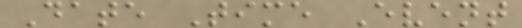Date Time Event
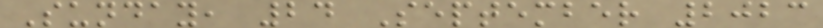Sunday, 24 September 2023
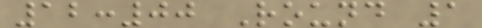12:00 Round 1
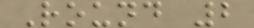Round 2
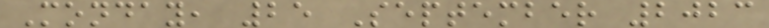Monday, 25 September 2023
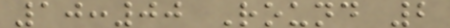10:00 Round 2
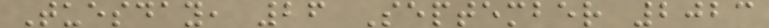Tuesday, 26 September 2023
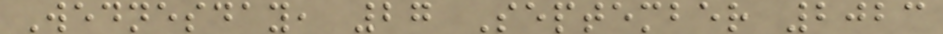Wednesday, 27 September 2023
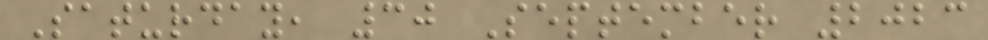Saturday, 30 September 2023
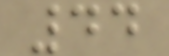44
